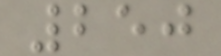250
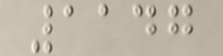1147
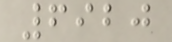6920
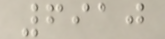6910
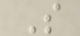S
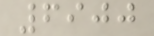6900
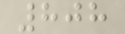808
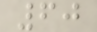60
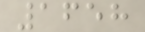1658
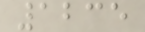1235
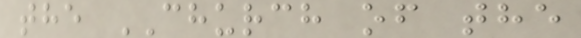the CHURCH of the
